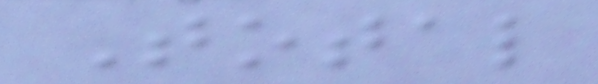Total
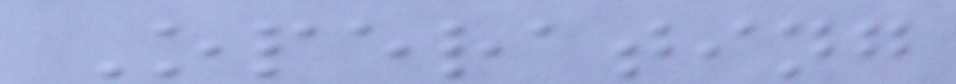Operating
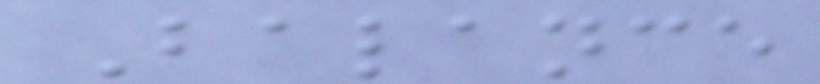Balance
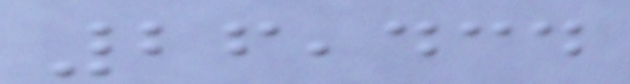26,434
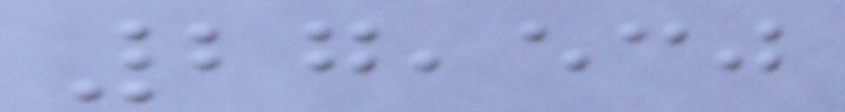27,530
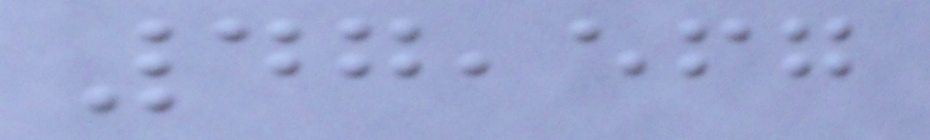47,567
